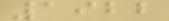1922
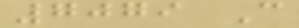7079 C
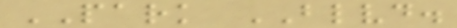PARK BLVD.
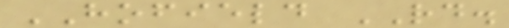HOFIELD RD.
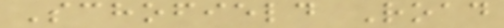Schofield Road
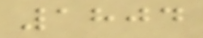1804
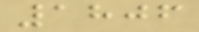1806
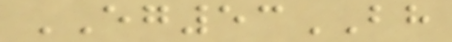EG53BH
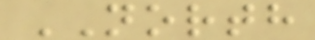NORTH
